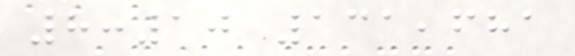8:10 131,681
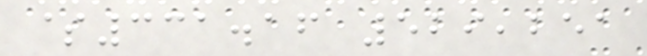$331.16 529,251
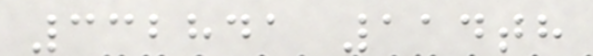332841 114th
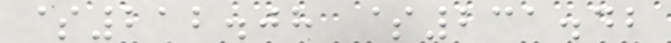$212.08 $231.42
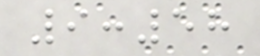9:58
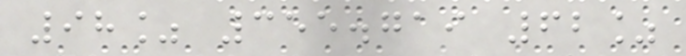98% 355.719 62%
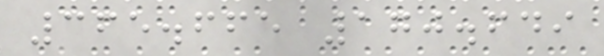365.665 170.649
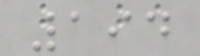194
